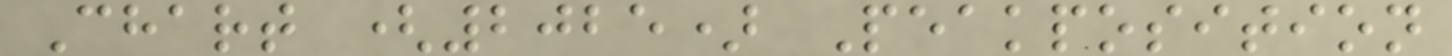Chart (2025) Peakposition
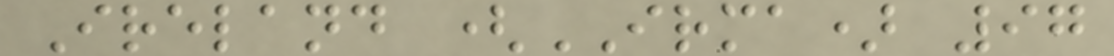Ireland (IRMA) 97
